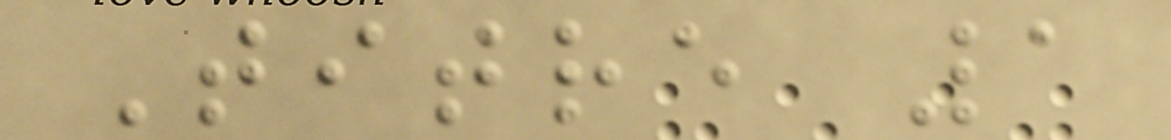Titre 1
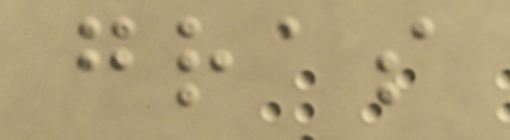gras
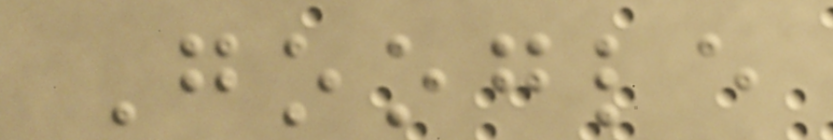Google
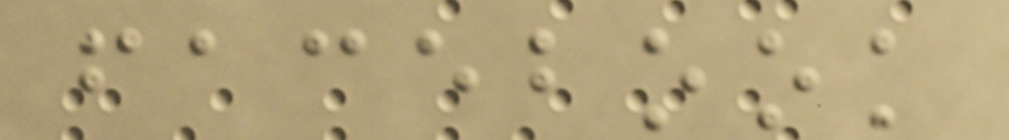facebook
